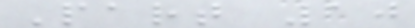Part 10
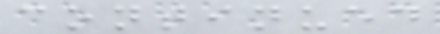continued
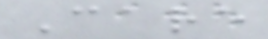Care
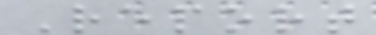Report
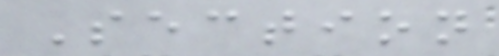Section
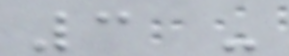3 -
